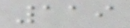119
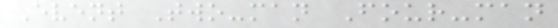Event Two-man Four-man
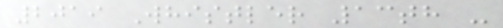2019 Whistler 13th -
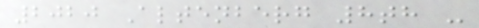2020 Altenberg 8th -
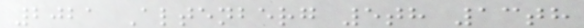2021 Altenberg 5th 13th
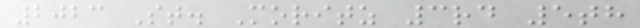2023 St. Moritz 3rd 5th
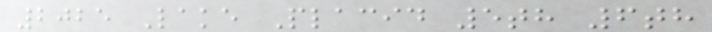2025 Lake Placid 5th 6th
